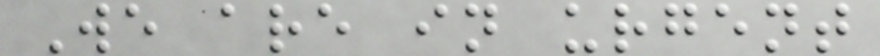We are in urgent
